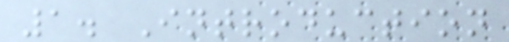1. Introduction
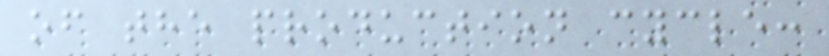of the production cycle:
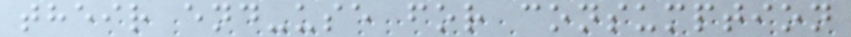their end-use for consumption
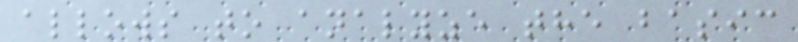allows to analyze the basic
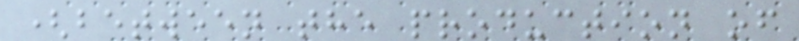(between the production of
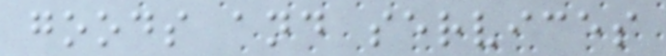goods and services
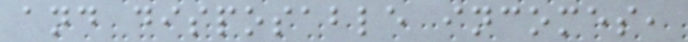and disposable incomes,
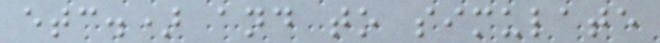etc.) and to simulate
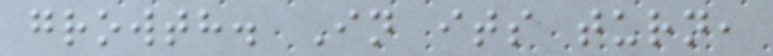growth. In its turn,
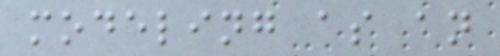modeling as an
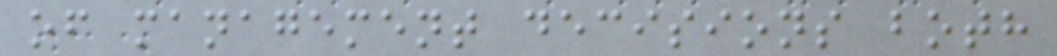of management decisions both
